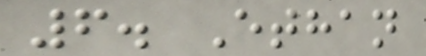6. Ethan
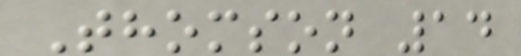Thomson 14
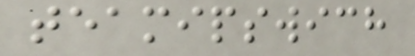teamipswich
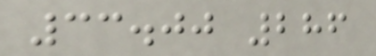33.00 286
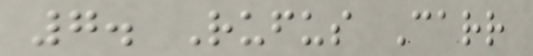7. Rufus Carr
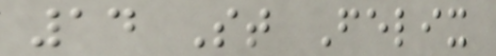14 St Felix
